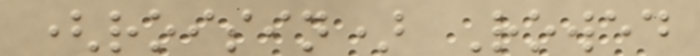(roisin) Rowed
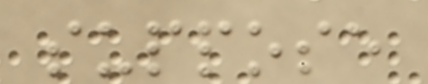suppose
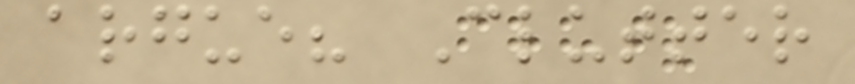argue? Clutter
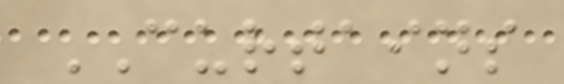CURTAINS
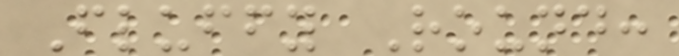Fluffy Round:
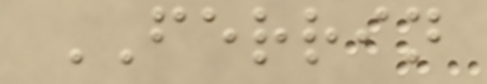FERRIN
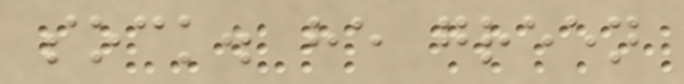sock. he green
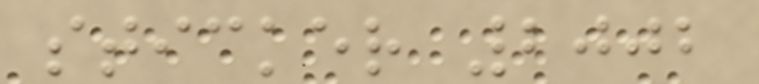sticker 2002
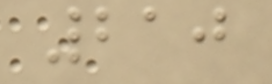210
